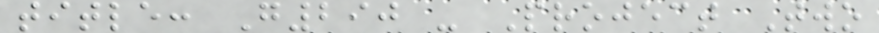title: G290 - Project Two
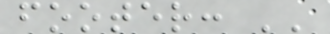footer: ''
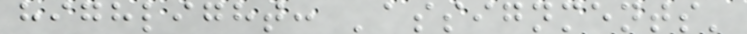highlight: 'assignments'
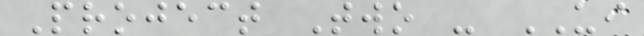Project Two - UI
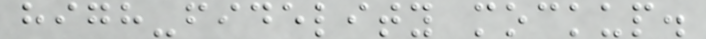high-fidelity mockup.
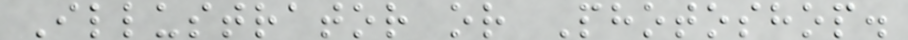Illustrator or Photoshop.
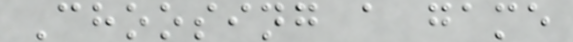Choosing a game
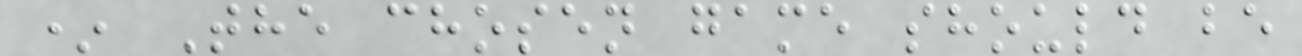* The chosen game should be
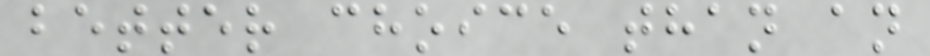better choice than an
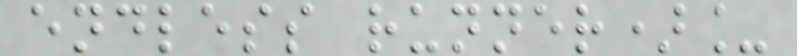endless runner)_
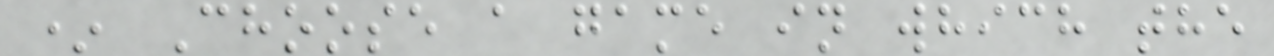* Choose a game in which the
